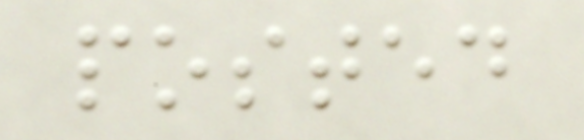posted
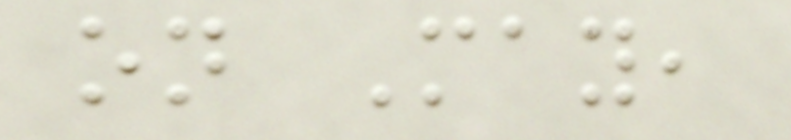on May,
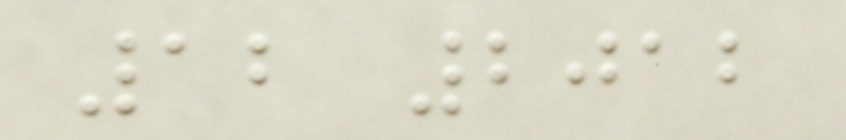12 2012
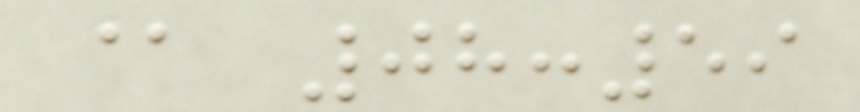@ 08:59
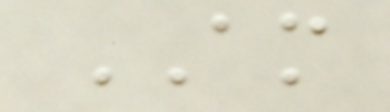AM
